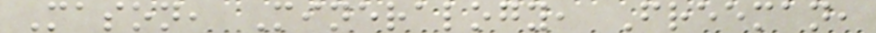Mason, Mineralogy, Freeman,
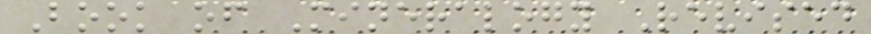Book of Mineralogy Revised
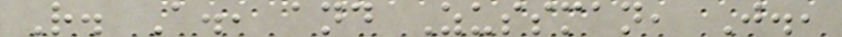R. A., and Zussman, J.,
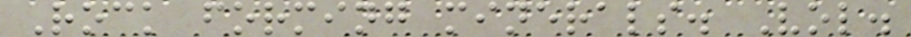Rock forming minerals. Vol.
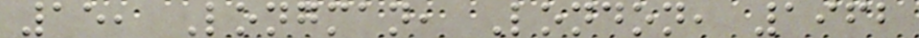15, Longman, London, 1962
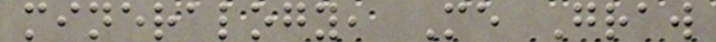mineralogy, Me Graw
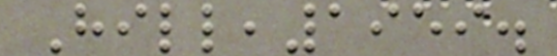Hill,1959.
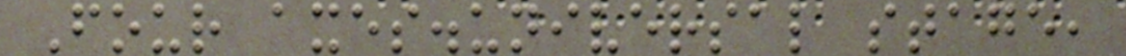Four axes.universal stage,
